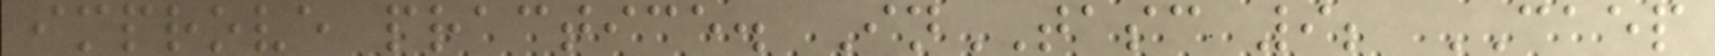improve practice. InTASC 9; CAEP
